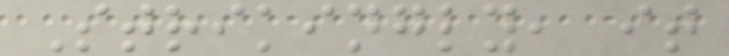Strikingly, it
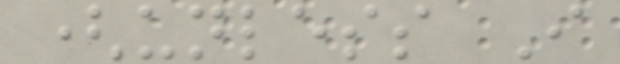(unless I
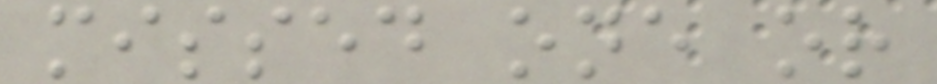missed one or
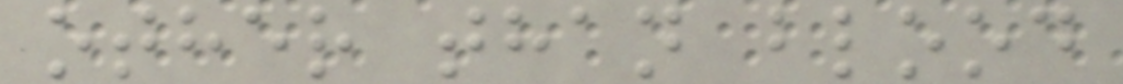other than blood
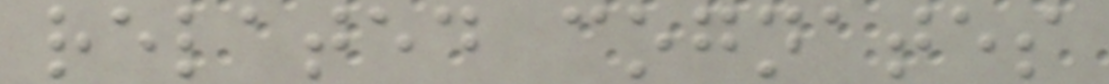related cognates
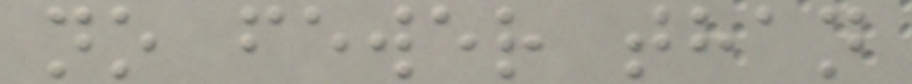no fewer than
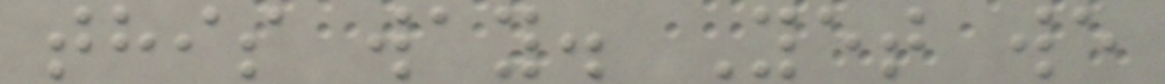this way. Yet we
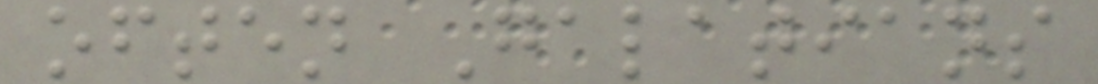often Galatians
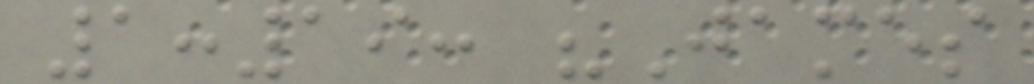1:19: "James
